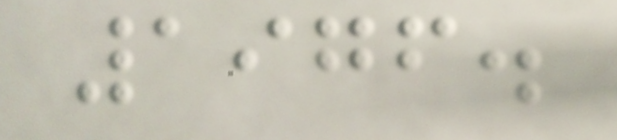1976.
